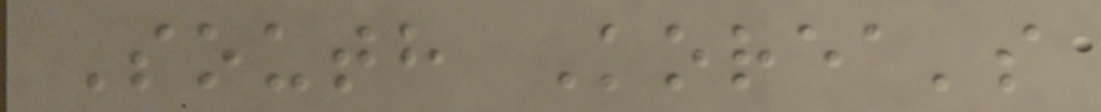South Korea's
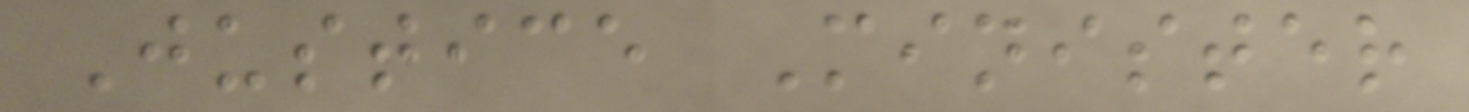Justice Minister
